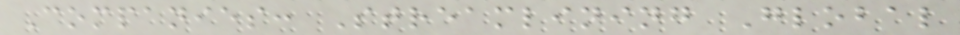Companies: Streamlining Global
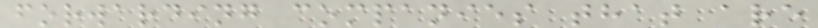forwarding companies that are
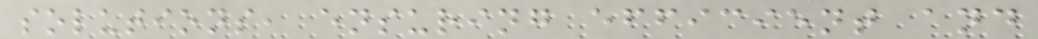solutions, ensuring efficient and
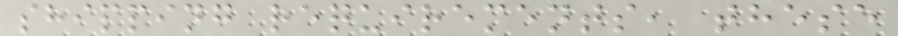shipping requirements, these
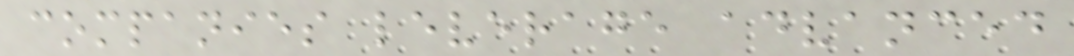companies leverage advanced
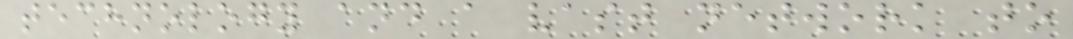technology and a vast network to
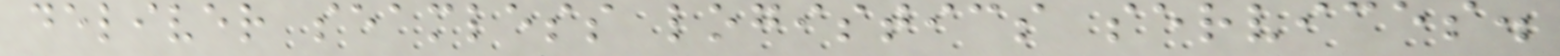deliver seamless logistics services.
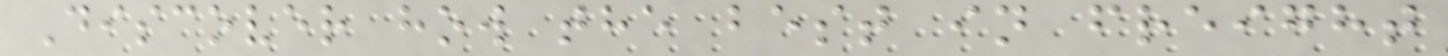Discover how the best in freight
